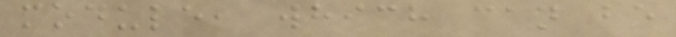module, which can be
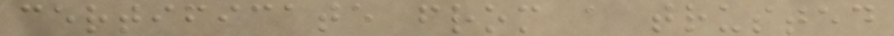certificate from a trusted
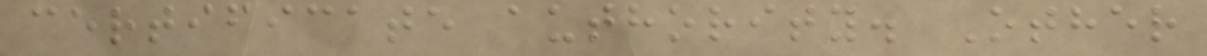certificate authority. Other
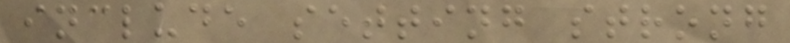include setting strong
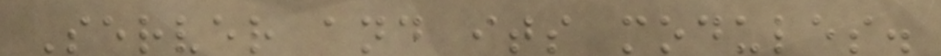Server and its modules.
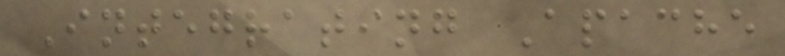Integrating Apache
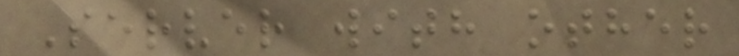Server with other
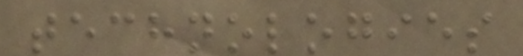technologies
